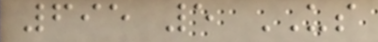695 5 US
